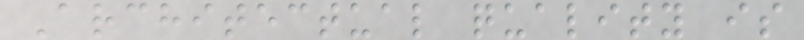Architectual quality is
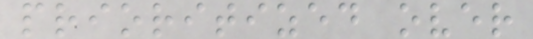prioritized over
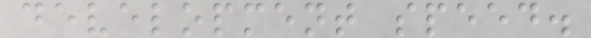development speed.
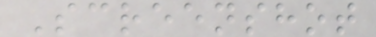Screenshot
